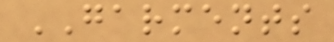GARMENTS
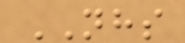NHS
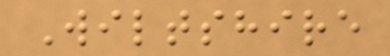Wiltshire
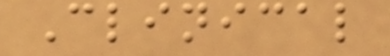Clinical
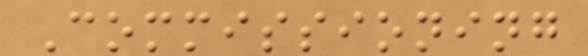Commissioning
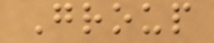Group
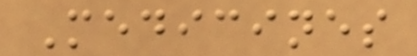Medicines
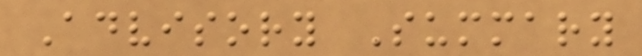Advisory Summary
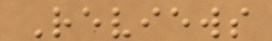Reviews
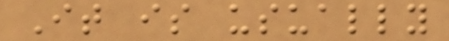It is usually
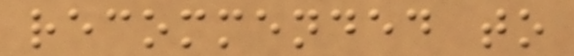recommended to
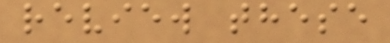review these
